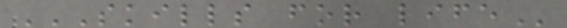SKILLS FOR LIFE
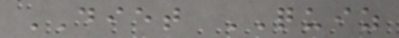DIET QUIZ
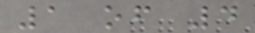1 of 4
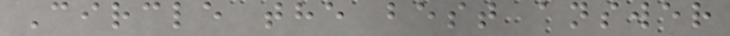Circle the best answer
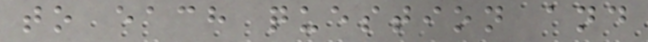to each question and
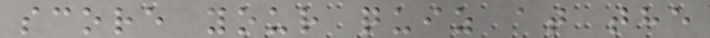score your quiz at the
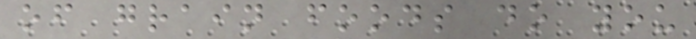of grain foods do you
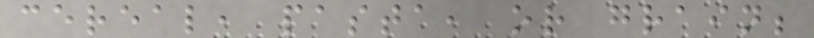cereal, pasta, or grain;
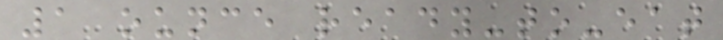1 ounce ready-to-eat
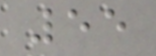55
